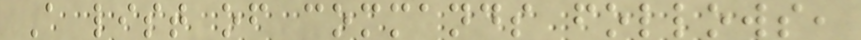A list of commands follows,
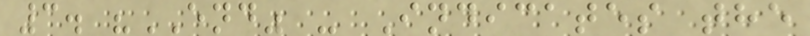3. "END" - Indicates the
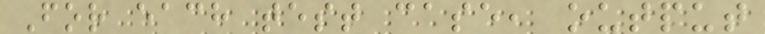For each test case, output
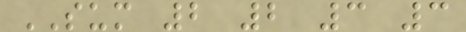SUM 2 2 3 3
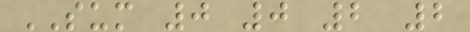SUM 0 0 2 2
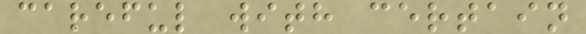careful with certain
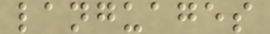languages
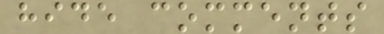hide comments
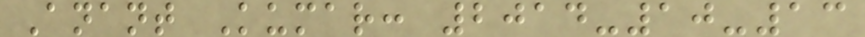Anant Kumar: 2014-10-13
